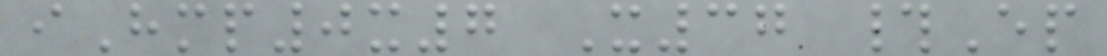iHmp0x7 X37 #Ep
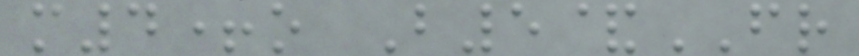m4+o B5&FR
